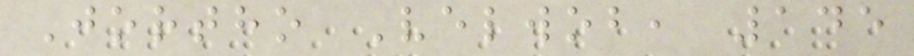Jortho Velwob, 145
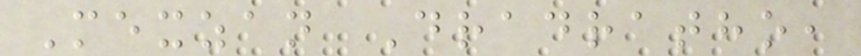Mexzan Dradratho,
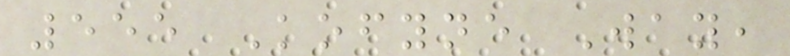555 Kofyne Way,
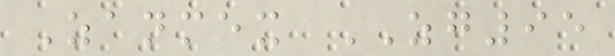Zanmex ZG95
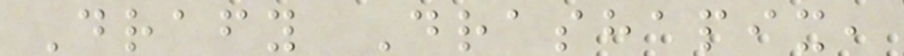Drafy Drashapix,
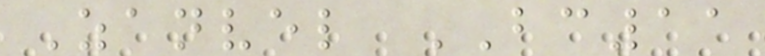Zanvel BC11
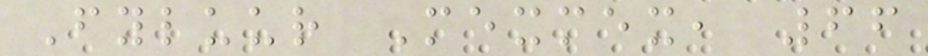Fyluur Mexmex, 66
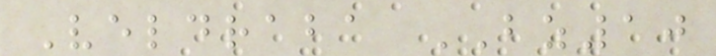Veldraba BZ10
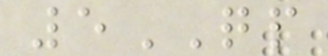5QP
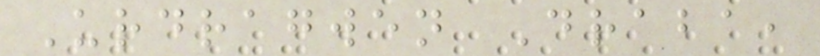Urdragwen Draba,
